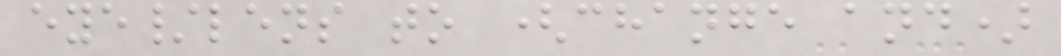eye/lens to (change and)
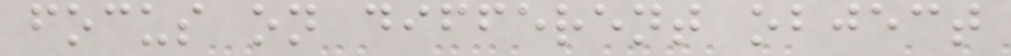focus on different object
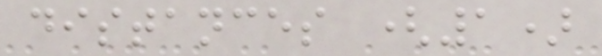distances (1)
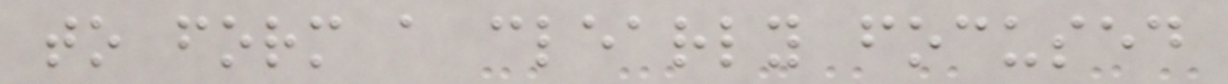to form a clearly focused
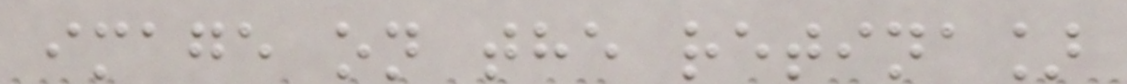image on the retina]
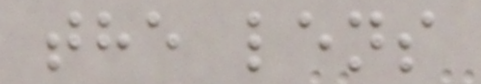the lens
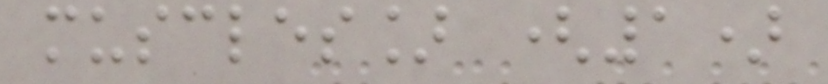muscles] (1)
